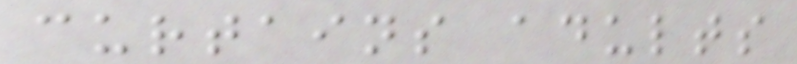curtains adults
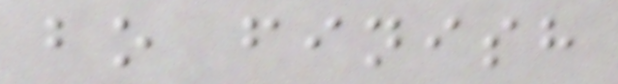bo finish
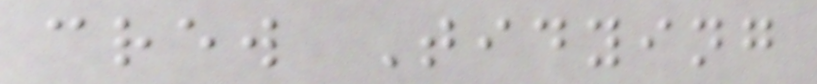crew Tidying
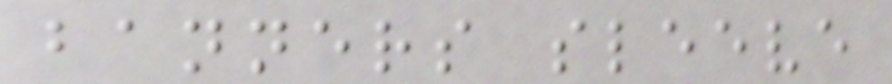banners sleeve
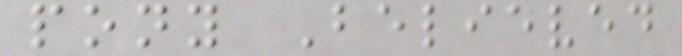pony Believed
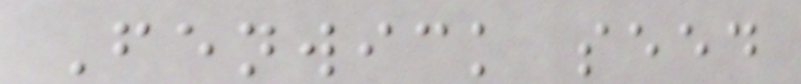Fenwick seed
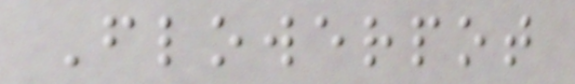Flowerpot
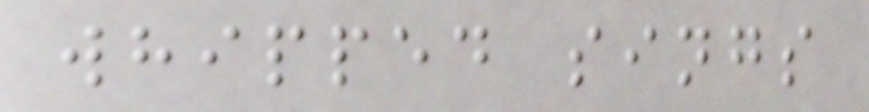whipped sings
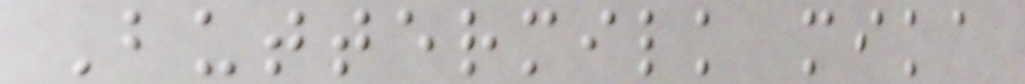Buttermilk mika
